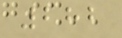282
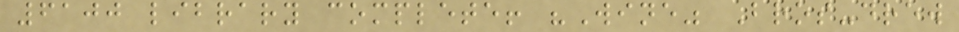6100 library complete! "Wine" Bros-drew
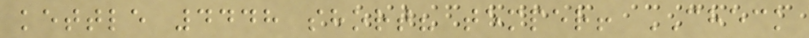kettle 4448 short? temper! CHECK
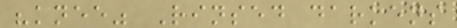"knee" Rinsed darkens
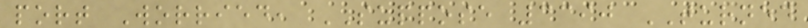port Worried, SUPPOSE 3390 TURNED
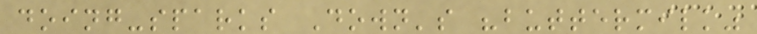doing-sparks Down's "buttermilk"
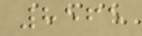8565
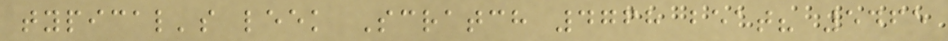typical's leek Scratch 4768 beat? 5465
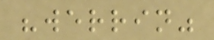"werrin"
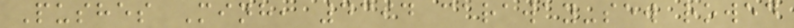Pushes Minh, 4394 caraway-sew rowed
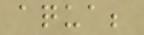aqua;
